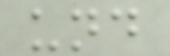und
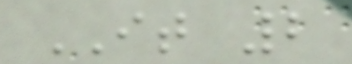IT 2
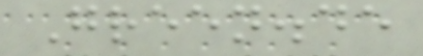Green.de
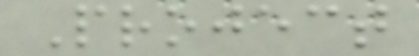Project
